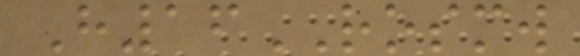H16ROSMW
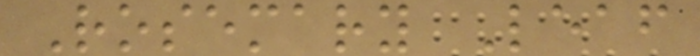Rosemary Leaf
